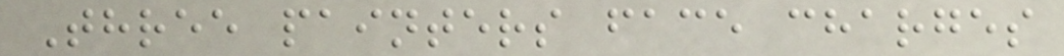Three painters face charges
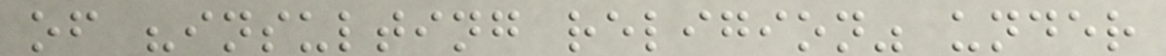of "insulting religion" under
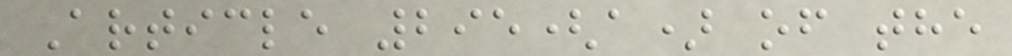Article 295(a) of the
